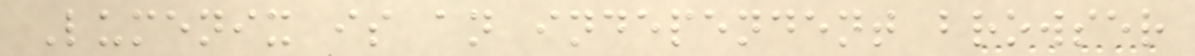Lumenix is an independent browser
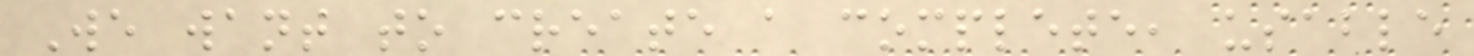We want to create a complete, usable
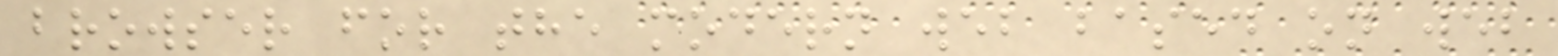browser for the modern web based on web
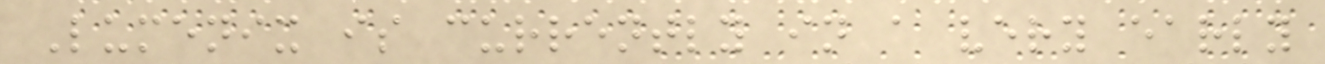Lumenix is currently in a very early
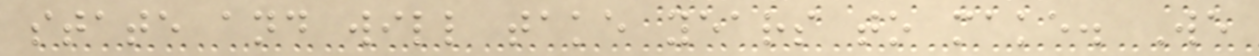state and will take years to make. We
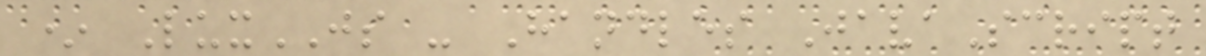* LuxJS - Handles JavaScript
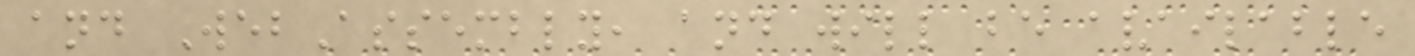and WebAssembly, and will be available
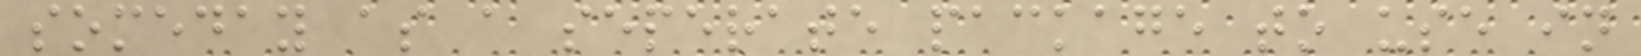someday as a seperate package to use in
